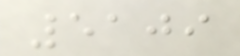5109
